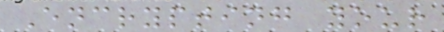Encrypting your
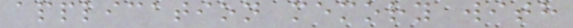application memory with
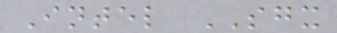Intel SGX
